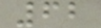62
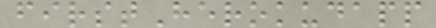firstHerokudapp
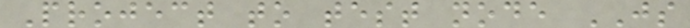Project to test node JS
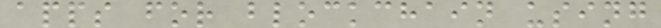apps for blockchain using
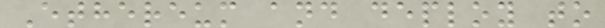Ethereum and deploy to
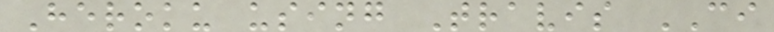Heroku using Travis CI
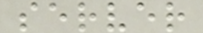server
